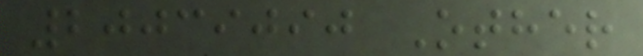20039090 Other
